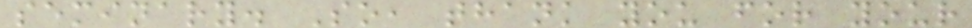seminary. So, thank you for your
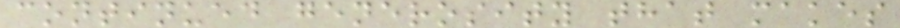continued generosity that makes
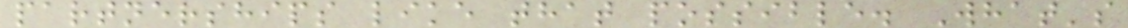partnerships like that possible. What's
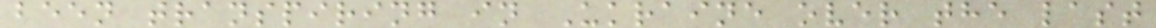been transpiring in Ukraine over the last
